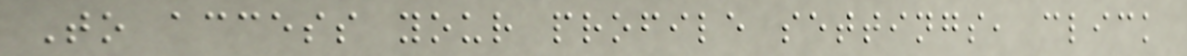To access your profile settings, click
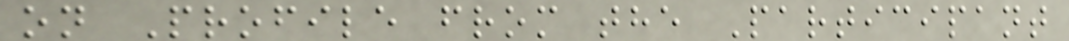on Profile from the Participant
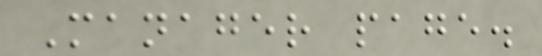Manager page.
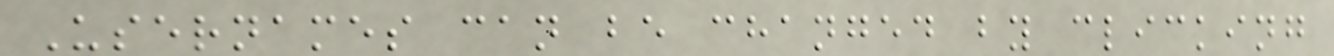Usernames can be changed by clicking
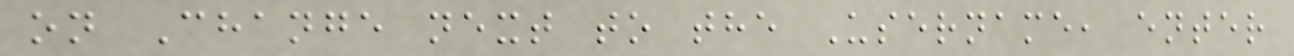on Change next to the Username, enter
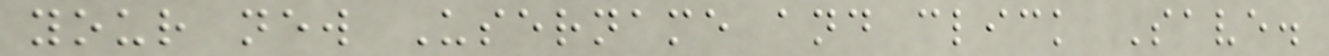your new Username and click Save.
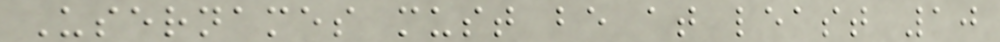Usernames must be at least 10
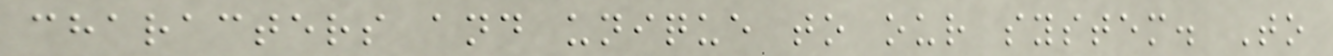characters and unique to our system. To
